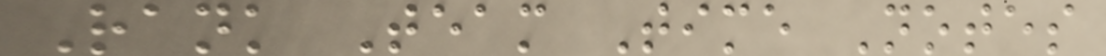Rank Team Time Notes
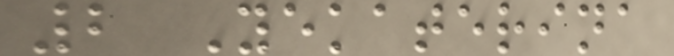2 Yekaterina
